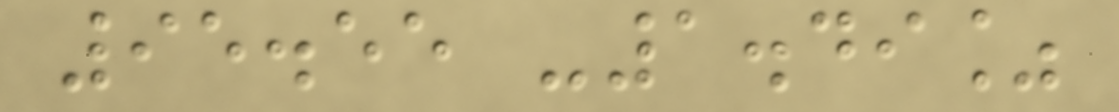95.55 -1.49%
